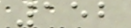152
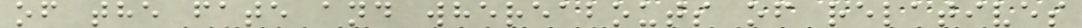of the fate and whereabouts of relatives
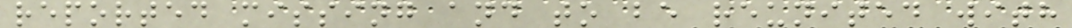reported missing and to be reunited with
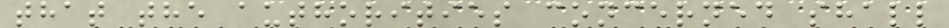that the authorities concerned shall
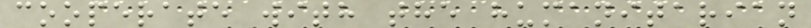cooperate with the humanitarian
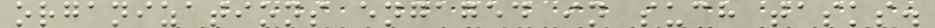organizations engaged in such tasks.
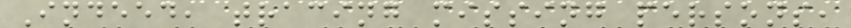Indeed, tracing missing persons,
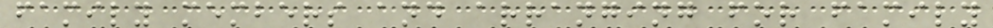family members and arranging for family
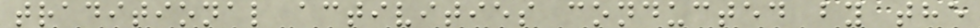traditional activities conducted by the
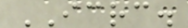ICRC.
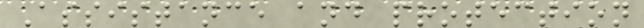Assistance and protection
